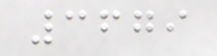3679
